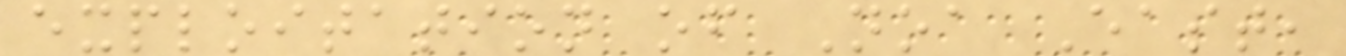exploitation of Noa East,
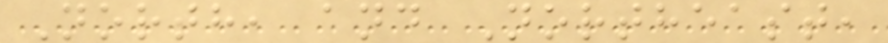North, and Northeast,
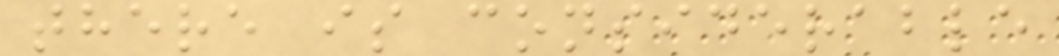there is considerable
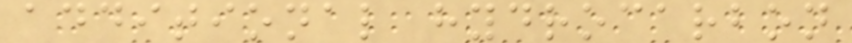additional hydrocarbon
